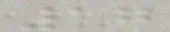17
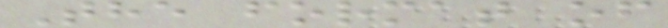The format of
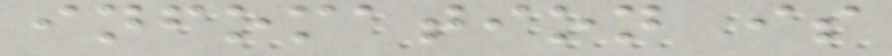infomation is
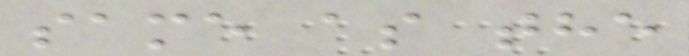same as the
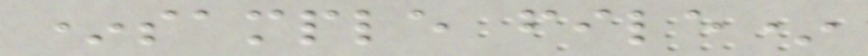*sample file*
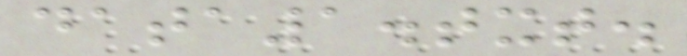data1.txt.
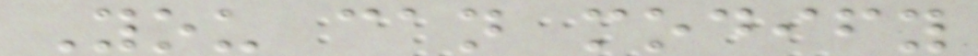You can modify
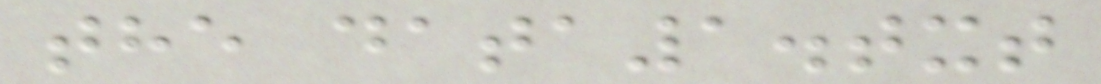the data1.txt
